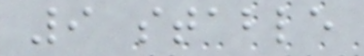9 stable
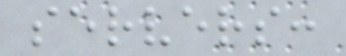servers:
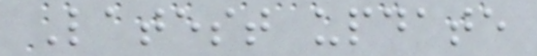Latest update
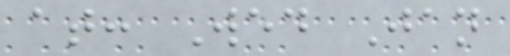at: Wed Jan
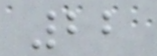22
